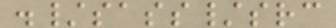./sass/src
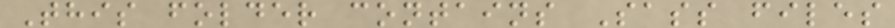This folder contains Sass files
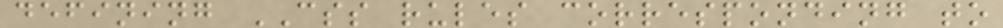defining CSS rules corresponding to
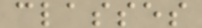classes
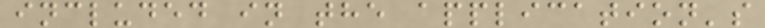included in the application's
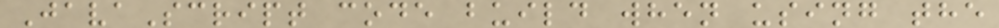JavaScript code build when using the
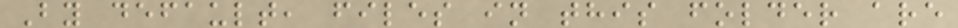By default, files in this folder are
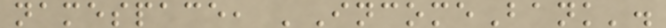namespace, 'IncomeBank'.
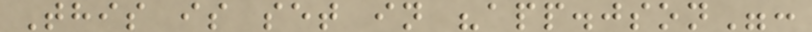This is set in "app.json":
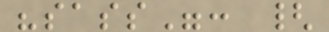"sass": {
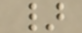}
